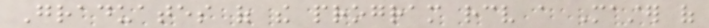Graduates of the program receive a Master of
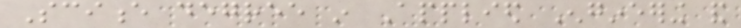Science degree in Applied Engineering and
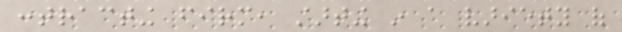contracting firm, starting in a variety of
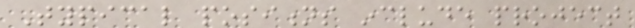Typical positions include project
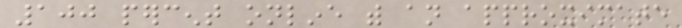100 percent online with an approximate
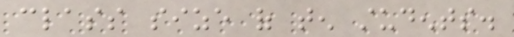class size of ten students.
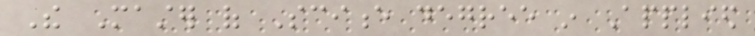The Master of Science degree in Applied
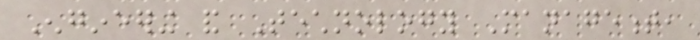Engineering and Technology Management,
